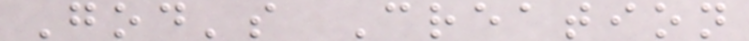God's Creation
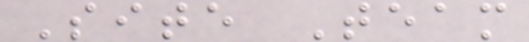Site Team
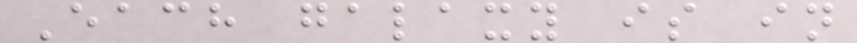Each galaxy is in
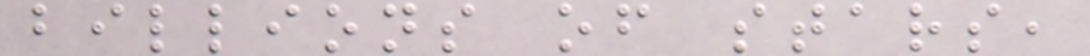billions of stars,
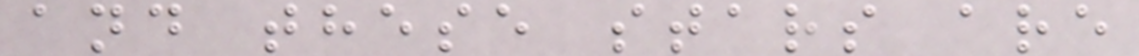and these stars are
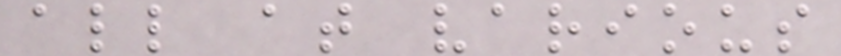all at various
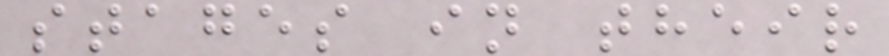stages in their
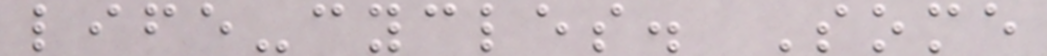life-cycles. Some
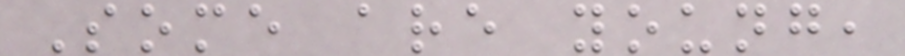Some are young,
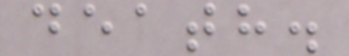death.
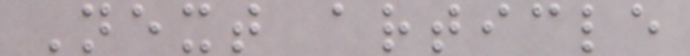Next article
